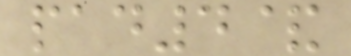pad4&
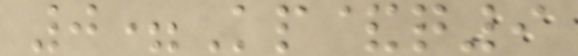0=Kp&q9
